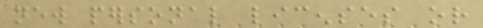new personal licenses or
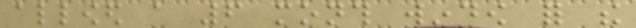allowed a 6 month window for the
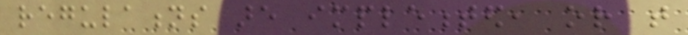regulations are implemented, or that
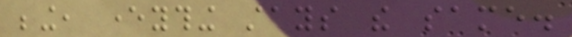being, everything stays the same.
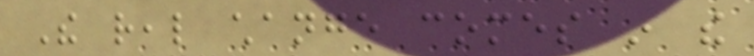The real change comes in the
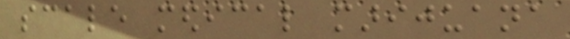scale medical marijuana
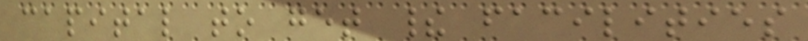capital to get their facilities
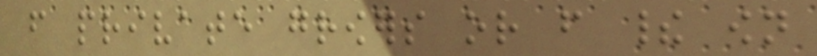from private growers or from their own
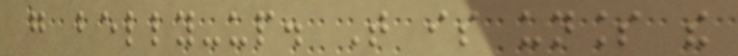go belly-up. That is unless the
